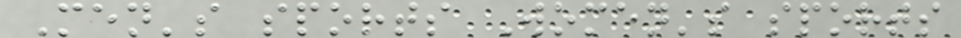Men's sports Women's sports
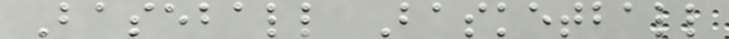Baseball Basketball
